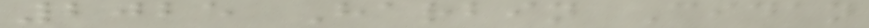2025 Harbin Cidan
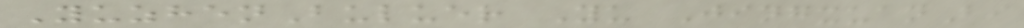YuzhenBuluer Yu JingxuanBi
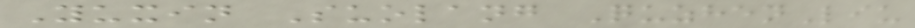Yuxin Suolang QuzhenLiu
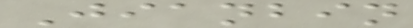Jianbin
